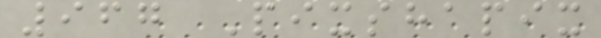967 Pixshapix
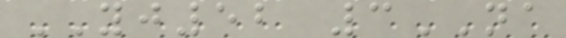YJ52 3NA
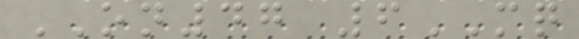ON47 6MQ
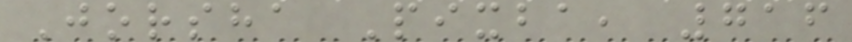Jorsha Pixba, 716
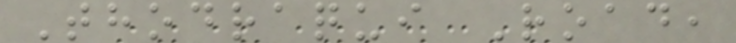Thodraqui Road,
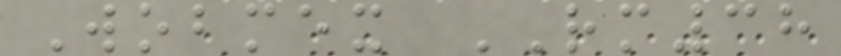Wobmex RM38
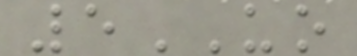5UO
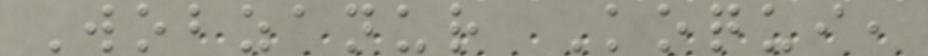Wobzanur Koqui,
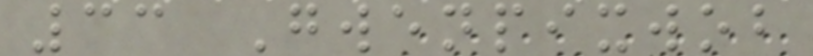33 Gwenpixwob
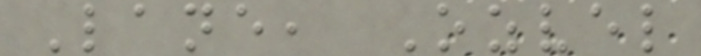Lane, Ozvel
